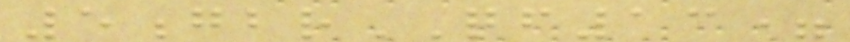5gbrQF13=
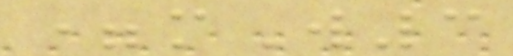=mW3
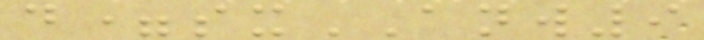d=sxANW9
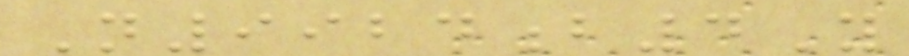N9924b4Y
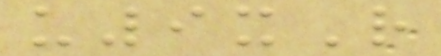u9xR
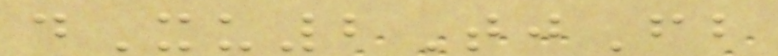dXu2TjFb
